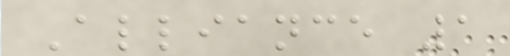Alliance 1
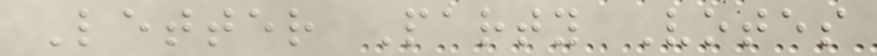Letter Party Votes
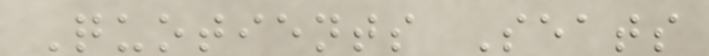Quotients Seats
